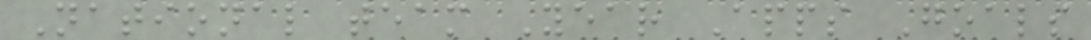National team Year Apps Goals
